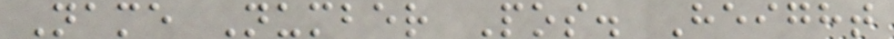Name Number Pos. Height
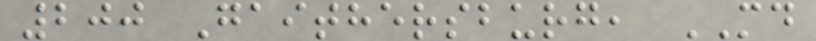200 Gaithersburg, MD
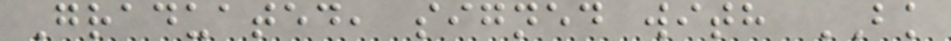Graduated, signed with BK
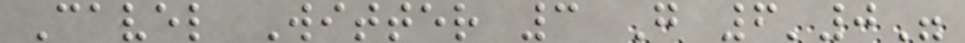Cavel Witter 3 G 6'0"
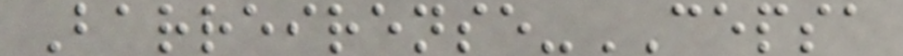Barreirense-CEPSA
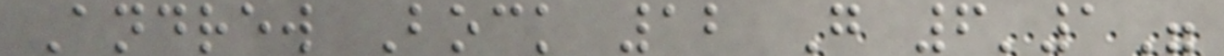Andrew Bock 12 G 6'1"
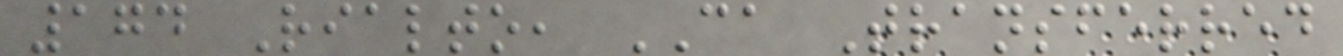174 Rialto, CA Transferred
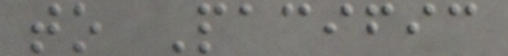to Pacific
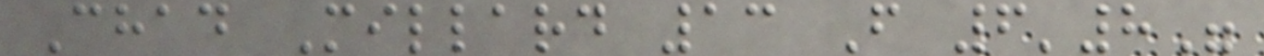Chad Millard 13 F 6'8"
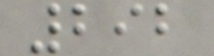292
